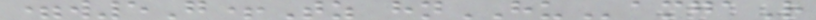=w5G+Tz hnHUamgaR
